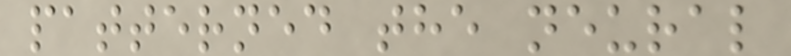patterned the neural
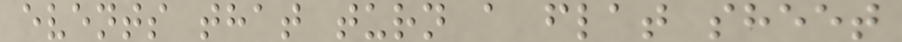events that turn a flat sheet
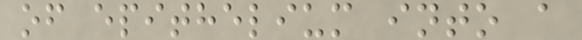of epithelium into a
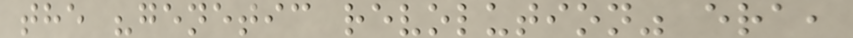the "genetic revolution" era,
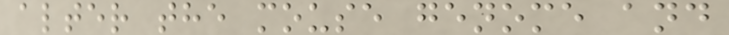alter the mouse genome and
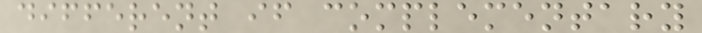different if complementary
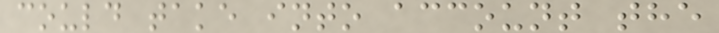could take into account the
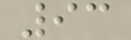93
